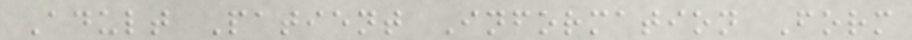Adult Patient Information Form
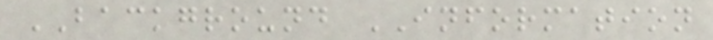BACKGROUND INFORMATION
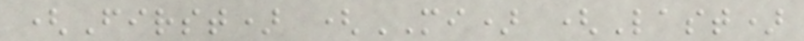(First) (MI) (Last)
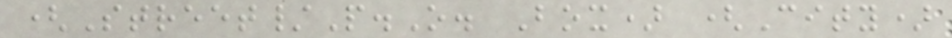(Street/P.O. Box) (City)
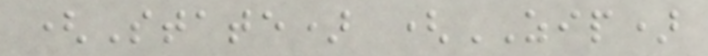(State) (ZIP)
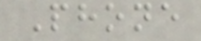Phone
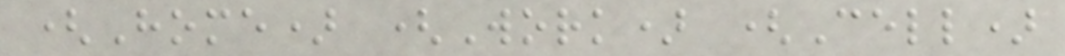(Home) (Work) (Cell)
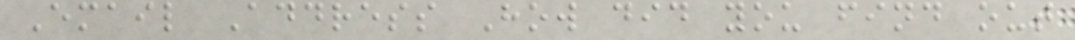Email Address How did you find out
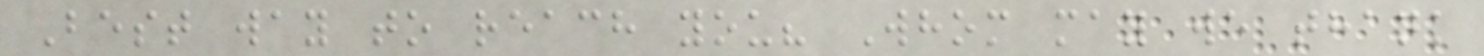Best way to reach you? Whom may we thank
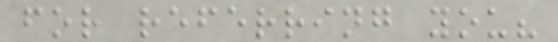for referring you?
